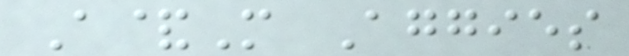A&M Aggies
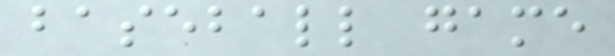baseball game
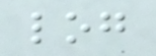log
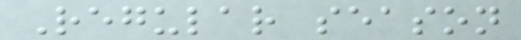Regular season
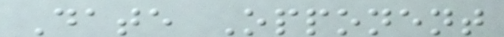Date Opponent
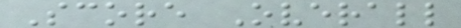Score Overall
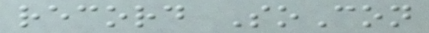record SoCon
